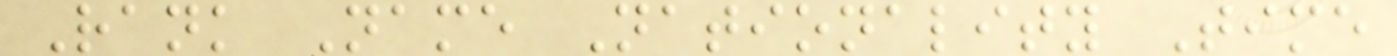Rank Name Nationality Time
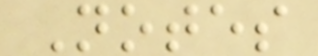Notes
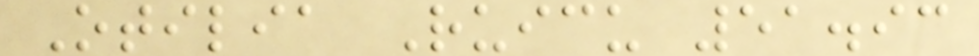Otilia Ruicu 51.93
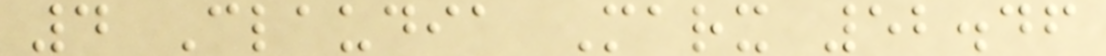4 Claudia Marx 52.46
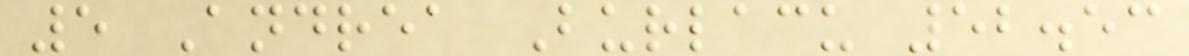5 Andrea Burlacu 52.53
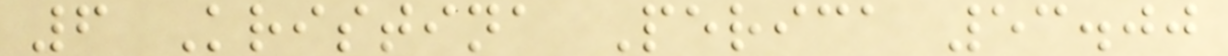6 Kristina Perica 53.00
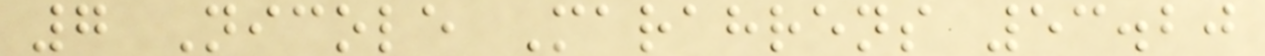7 Nicole Marahrens 53.20
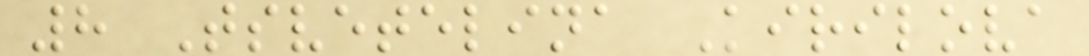8 Tsvetelina Kirilova
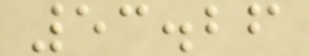53.26
